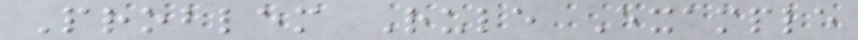Problem Rule Example
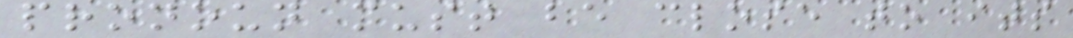pronoun must be close to its
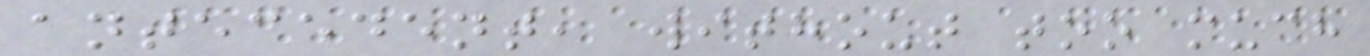antecedent, without too much
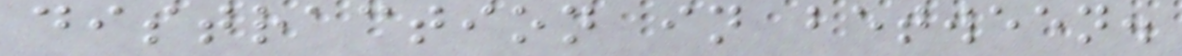distraction in between.
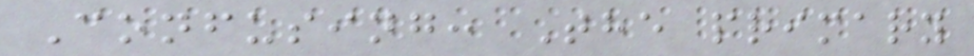Confusing: The primary
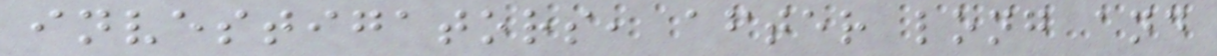investigators, after long and
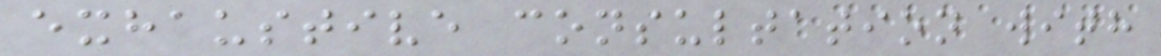exhaustive consultation with
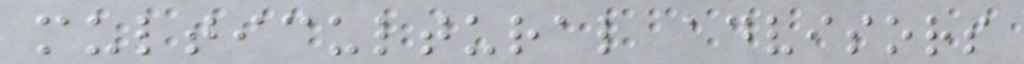multicultural advisors
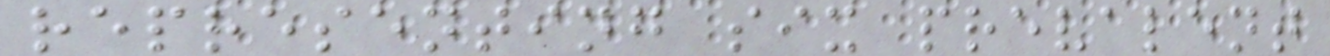representing six prevalent
